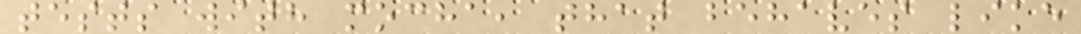tests with mocha, that behaves like
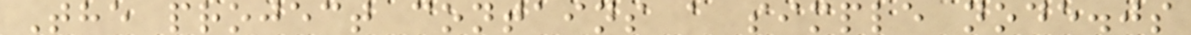The project contains a simple node.js
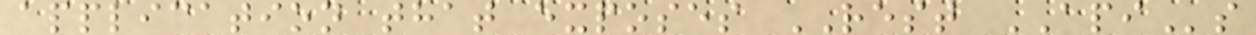application that exposes REST APIs
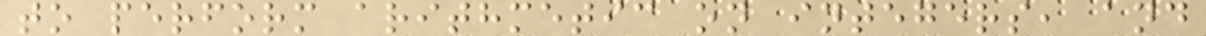to perform arithmetic on integers, and
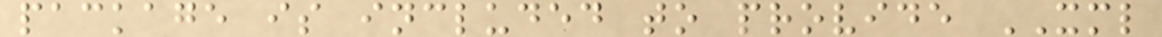package is included to provide XML
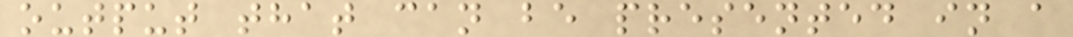output that can be presented in a
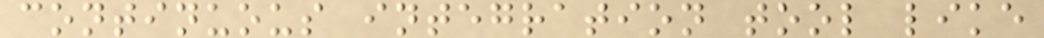continuous integration tool like
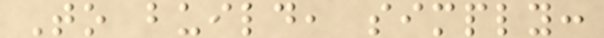To build, simply:
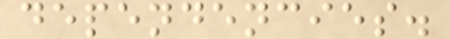dependencies.
